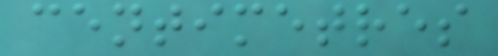centimetres
